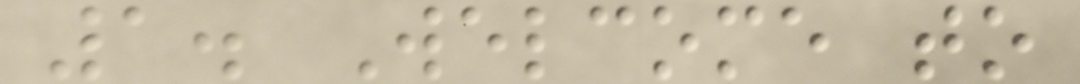1. Welcome to
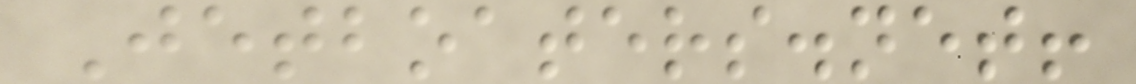Jetboaters.net!
